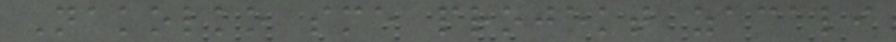Nakolko sme projekt zacali
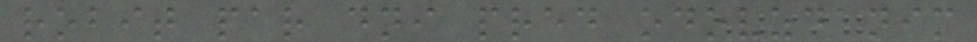robit par dni pred odovzdanim
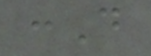:D
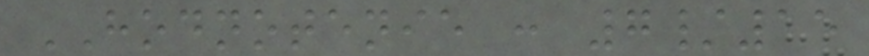HODNOTENIE : 7/15
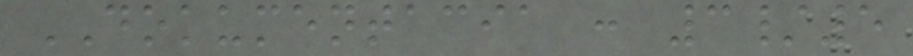DOKUMENTACIA : 3/5
